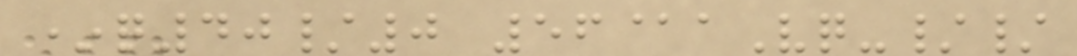*q40/0 56@aVq-//
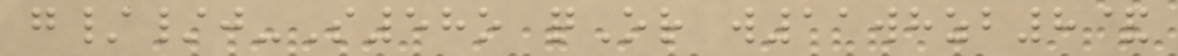g//j-S58o qOr w11whzb8&
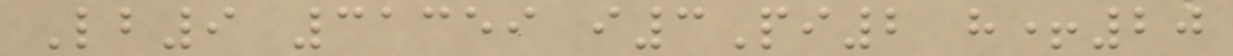Lb9 31359 i3Pi2 h+20
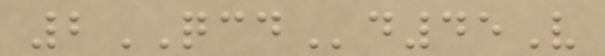2QCDd45V
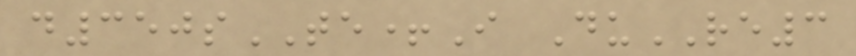d350sTE+I DuRE3
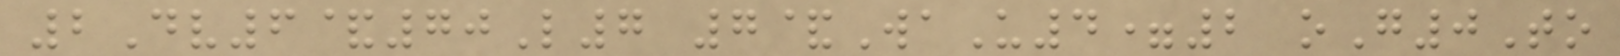2Dv6&70L7 7&WaU4=2 oG0To
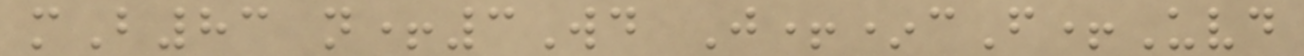mB83 n+3Wd J+*cF+Uvd
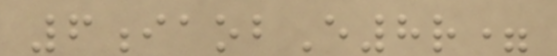6iaobE8r=
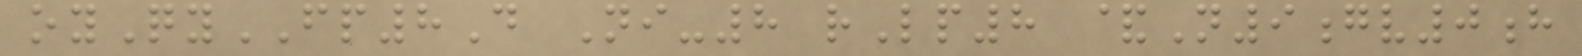oyQyFP8D Ni-8 rLp8 &N9gv0h
